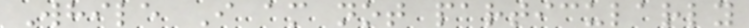While I am not particularly
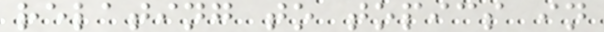relating to topics in
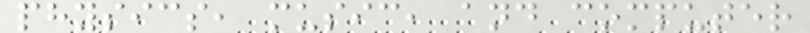physics, music, and computer
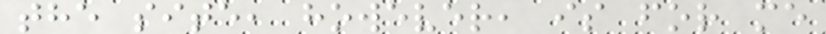the site, however, is for me
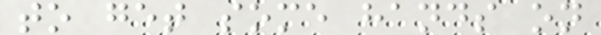to get some hands on
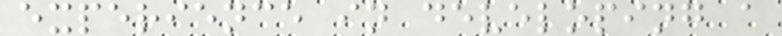experience in developing a
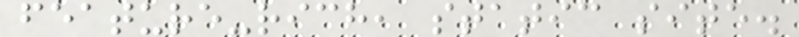feature-rich, static site.
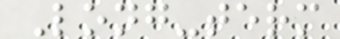Long-term
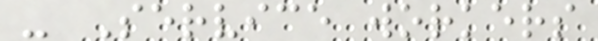- Service workers
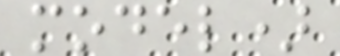model)
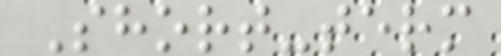Short-term
